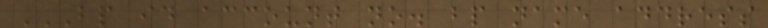BP ID ACCOUNT NO. BP NAME ADDRESS
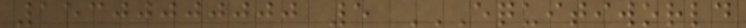15300000000 5 EQUITIWORLD
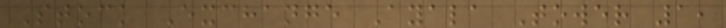Stock Exchange Ayala Tower 1,
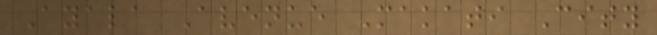Ayala Avenue Makati City
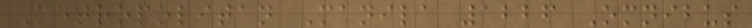Metropolitan Manila 1226 Omnibus
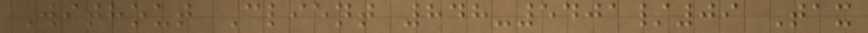Without Client 848-5401/09 Tax
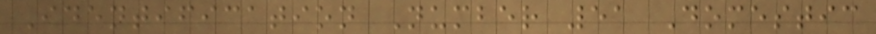Identification Number 51 Domestic
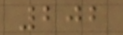202
